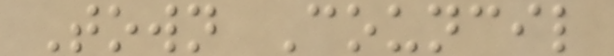Town Council
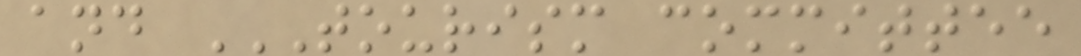and TOURISM COMMITTEE
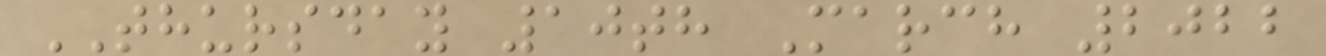THURSDAY 10th March 2022
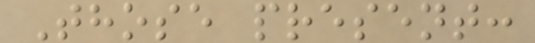Those present:
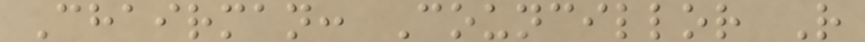Chairman: Councillor R
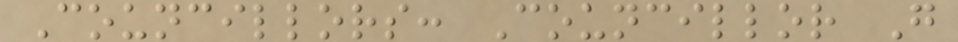Councillors: Councillor G
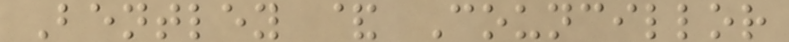Bentley & Councillor
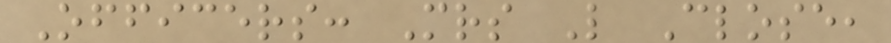Officers: Mrs L Close,
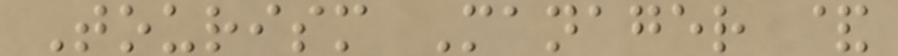Tourism Manager &
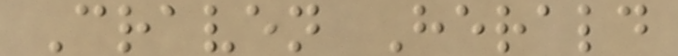Craven Herald
